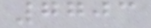7703
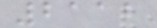2112
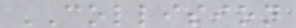COLLISION
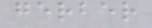gerber
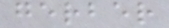gerber
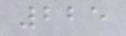225
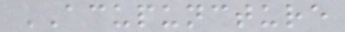ACUPUNCTURE
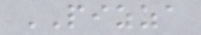PIZZA
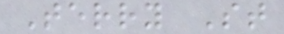Terry St
